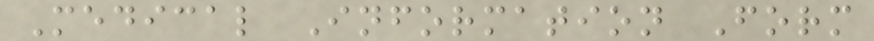Medical Information Form
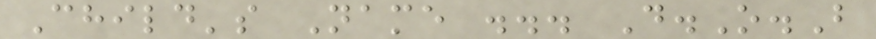Child's Name ... D.O.B
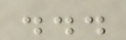...
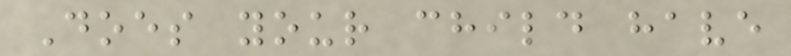Does your child have
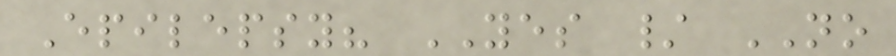Epilepsy? YES / NO
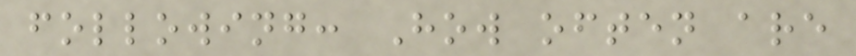following: How often are
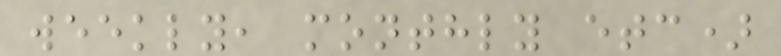weekly, monthly etc)
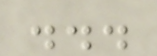...
